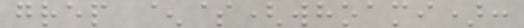grep ^$(whoami):
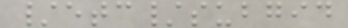/etc/subgid
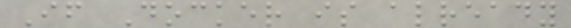If Docker is already
